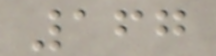167
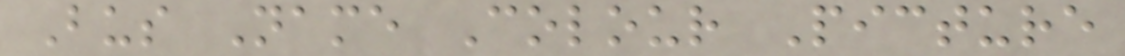Bus Name Colour Picture
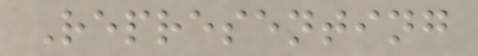Representing
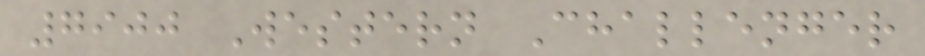7900 Western Challenger
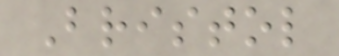Bristol
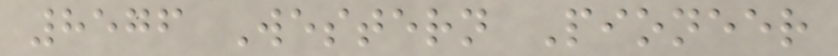8576 Western Pioneer
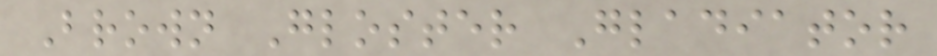Brown Gloster Gladiator
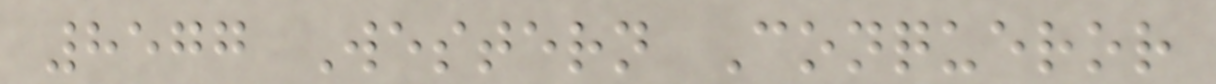8577 Western Conqueror
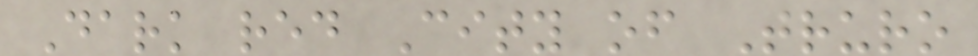Dark red City of Truro
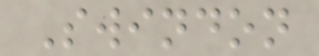Swindon
